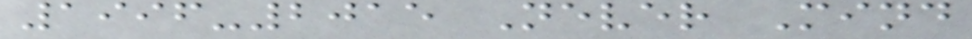1996-2015 Never Mind
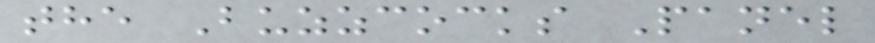the Buzzcocks Panel
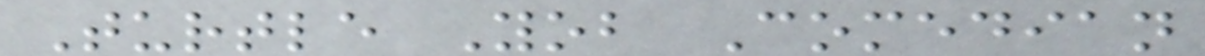Turtle Yob Comedian
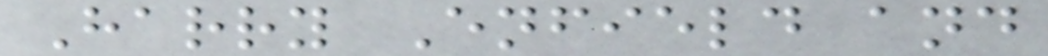Harry Enfield and
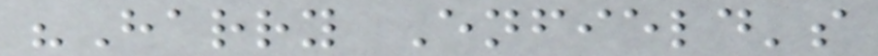"Harry Enfield's
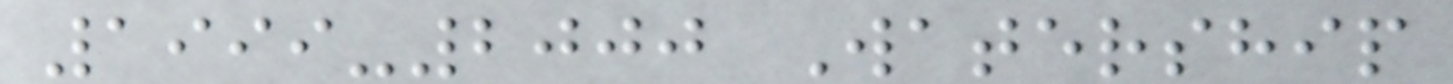1999-2000 Watership
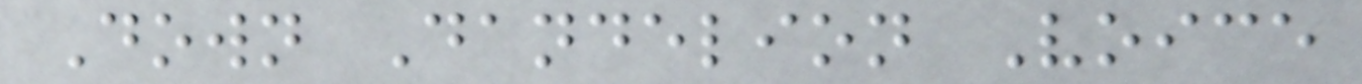Down Dandelion Voice
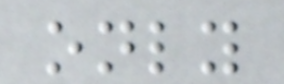only
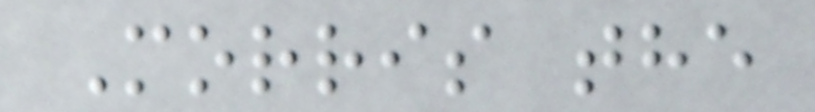Morris the
